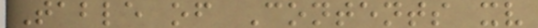Table of Contents xv
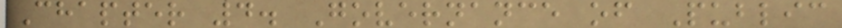Chapter 4. Governance of Public
